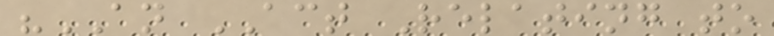"AN ACT Relating to
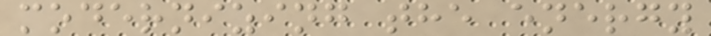modernizing the energy
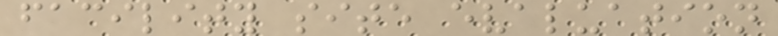facility site evaluation
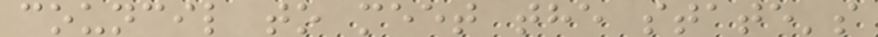council to meet the state's
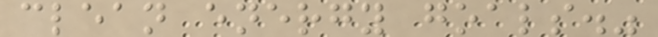clean energy goals."
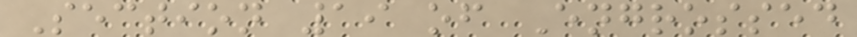Section 19 of Engrossed
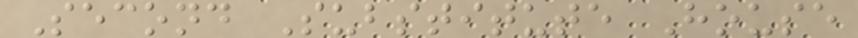Second Substitute House
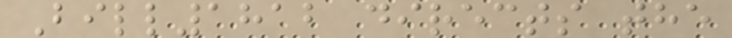Bill1812 directs the
